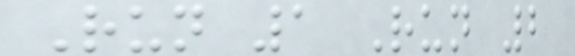Run 1 Run 2
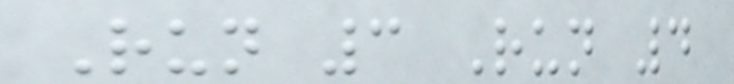Run 3 Run 4
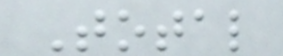Total
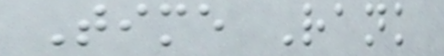Time Rank
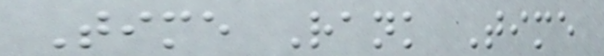Time Rank Time
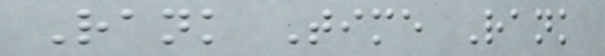Rank Time Rank
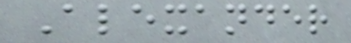Alexander
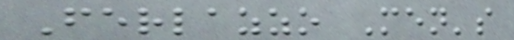Ferlazzo Men's
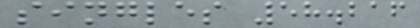singles 58.216
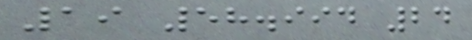19 58.994 24
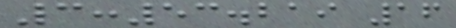3:53.219 16
